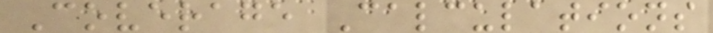Coverage Calculations
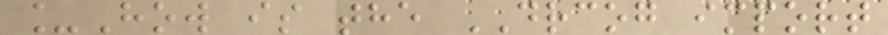_How is the DRCOG import
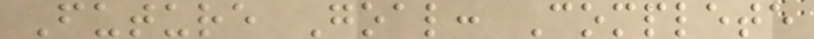Future Goal: Complete
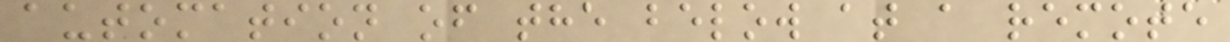automation of the below at a remote
